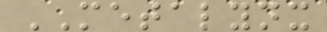METALYNX
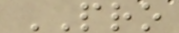PRO
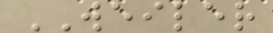WEILER
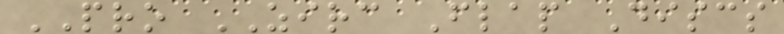PRO ZIRC Flap Discs
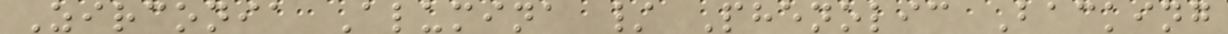Zirconia Alumina / Phenolic Backing
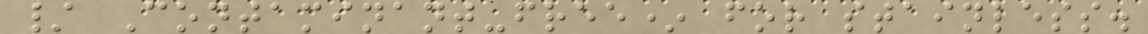/ Contaminant-free* for stainless.
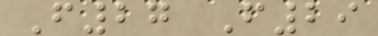F27 F29
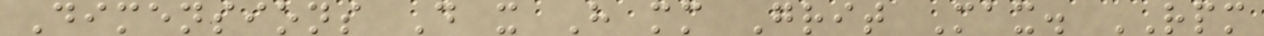Dimensions D x H mm Grit Max. RPM
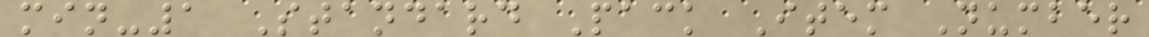min-1 Standard Pack Item Number
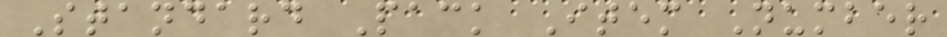Standard Pack Item Number
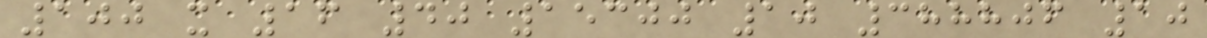100 x 16 40 15300 10 388806 10
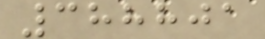388801
